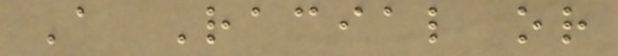A Racial or
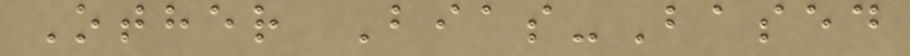Other Bias-Based
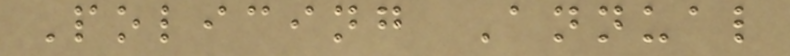Policing Annual
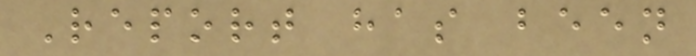Report has been
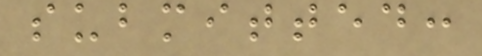submitted:
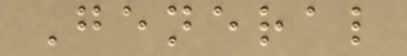General
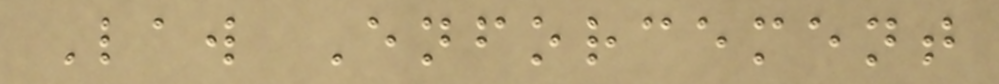Law Enforcement
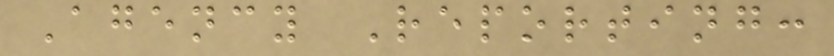Agency Reporting:
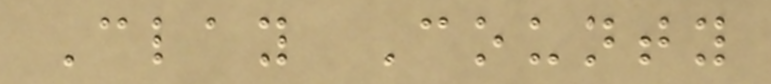Clay County
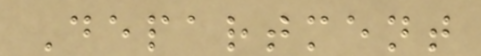Department
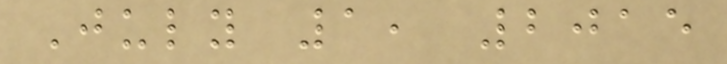July 1, 2015
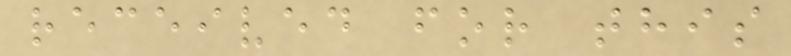received for this
